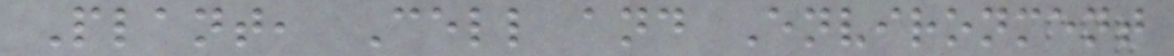Plant, Cell and Environment
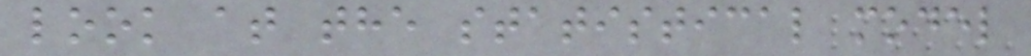look at the statistical model
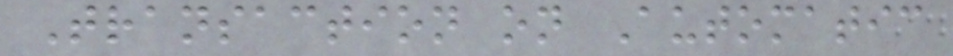Transaction on Automatic
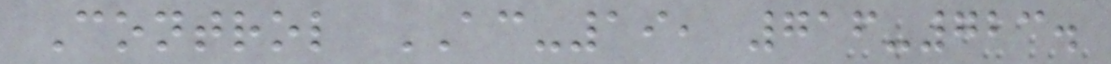Control AC-19, 716-723.
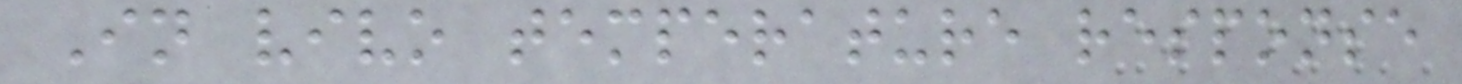In vivo temperature response
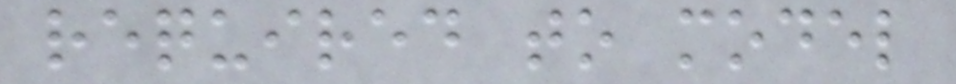required to model
